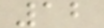12
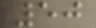50
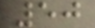50
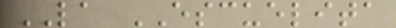LA ESCUELITA
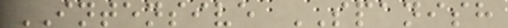INTENSIVE SPANISH
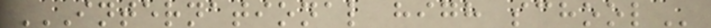INTERNATIONAL HIGH SCHOOL
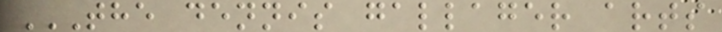THE DENNIS GALLAGER ARTS
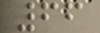66
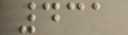431
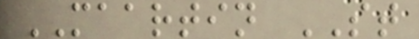MAARTIN ST
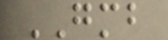GMB
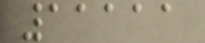11111
